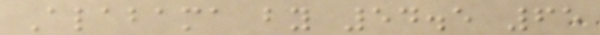Alabama by 54.5 65
